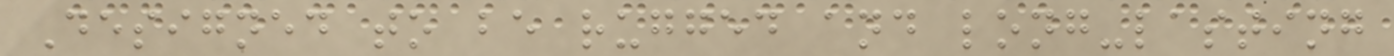Designed to be rugged and long-lasting
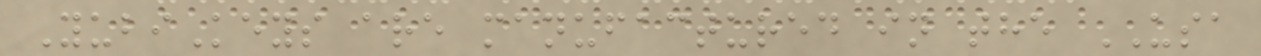YubiKeys are manufactured in the USA
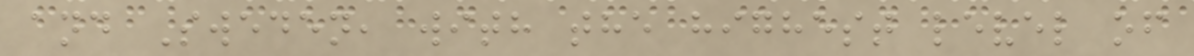and Sweden, with the highest level of
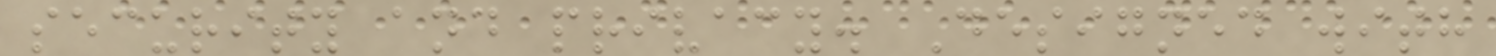security and privacy. Designed with
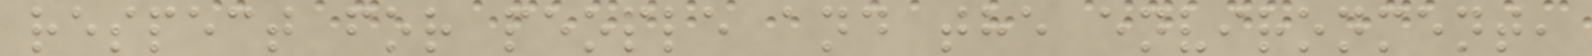respect for people and the environment,
